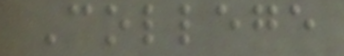College
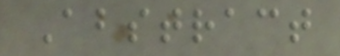Abstract
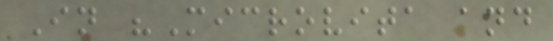In "Microvita and
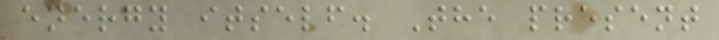energy itself. The present
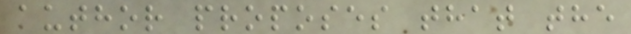author proposes that the
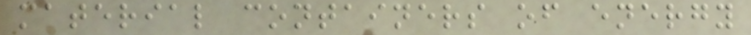material containers of energy
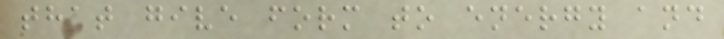that give form to energy and
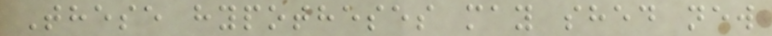These hypotheses may shed new
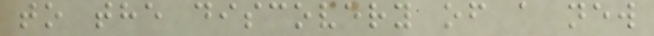to the discovery of a new
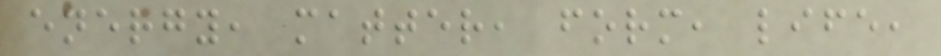energy, matter, form, life,
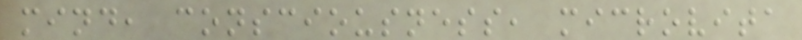mind, consciousness, microvita
